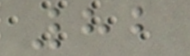82
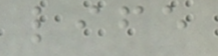life
